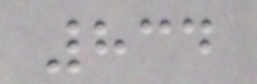834
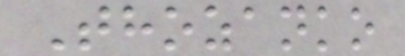Thozanko
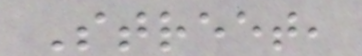Street,
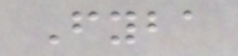Fyba
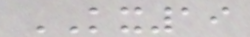KX19
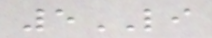5LI
